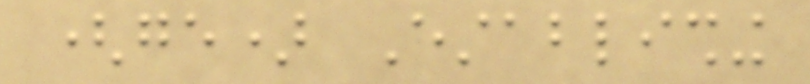(ge) Establishing
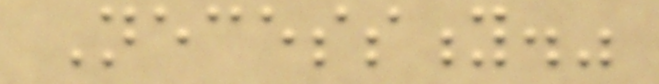Necessity."
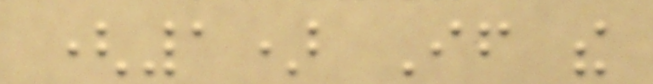(1) If the
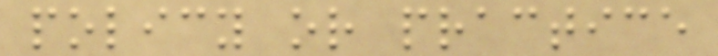policy or practice
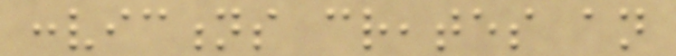convictions creates an
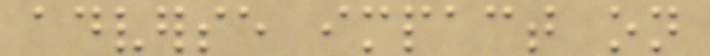adverse impact on
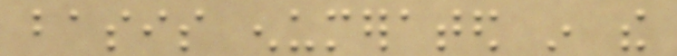basis enumerated in the
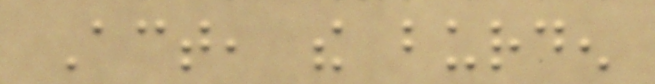Act, the burden
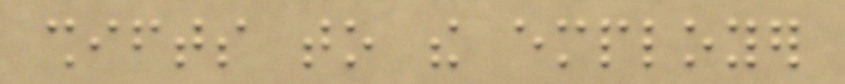shifts to the employer
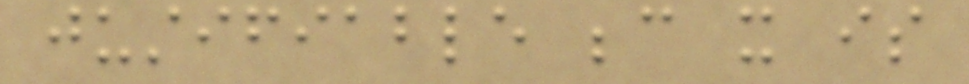justifiable because it is
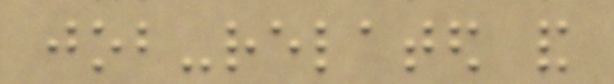job-related and
